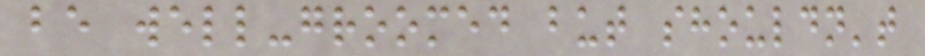be well-groomed but shouldn't
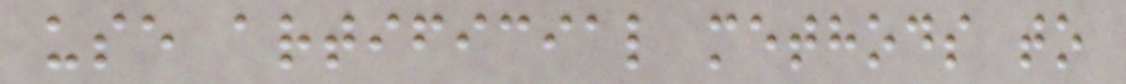use artificial methods to
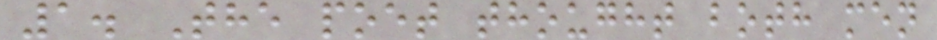1. The poet thought both men
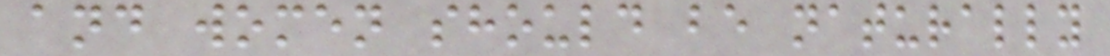and women should be naturally
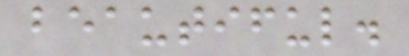beautiful.
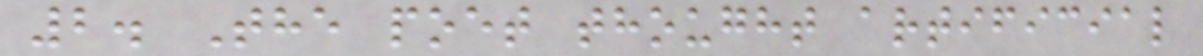2. The poet thought artificial
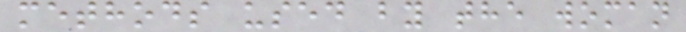methods used by the woman
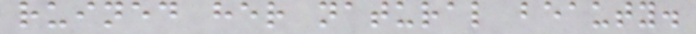ruined her natural beauty.
